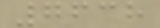7638
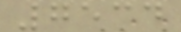7534
